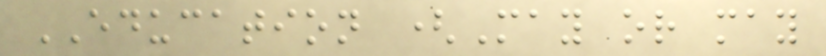EDUCATION (May or may
